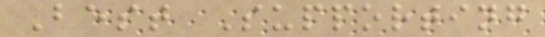Best Supporting
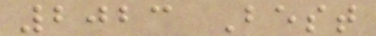2023 Best
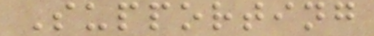Supporting
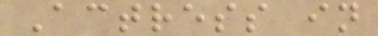Actress in
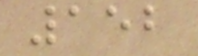152
